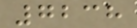7238
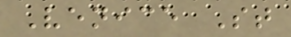Venice St
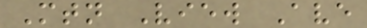Mtn View Ave
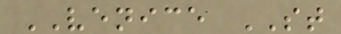VENICE ST
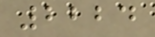2224
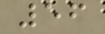56
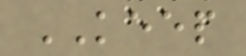KEEP
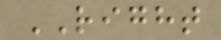RIGHT
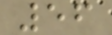56
